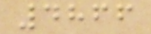4866
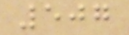507
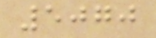5070
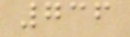736
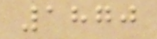1870
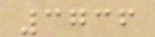3736
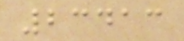23413
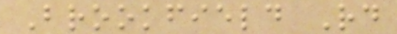Brookfield Rd
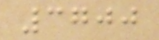3700
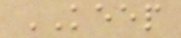KEEP
